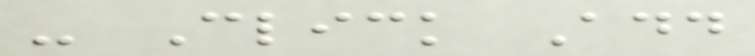- Click Add
